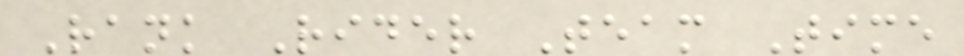Rank Rider Team Time
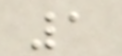1
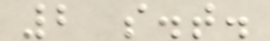2 s.t.
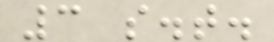3 s.t.
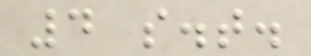4 s.t.
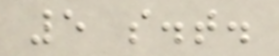5 s.t.
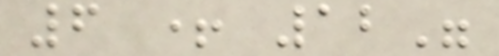6 + 12"
